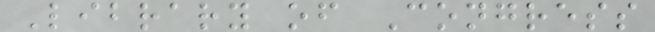Library of Congress
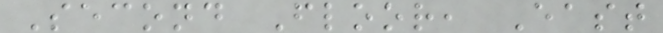Second Floor, East
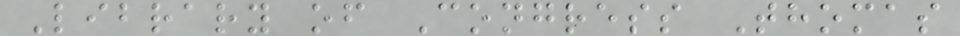Library of Congress Thomas
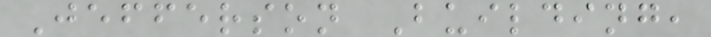Jefferson Building,
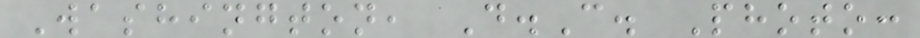Washington, D.C. Photo:
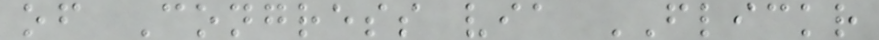of Congress via FLICKR
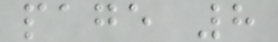page 8
